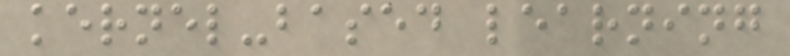kernel-based learning
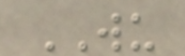WU
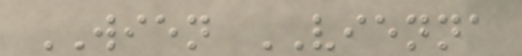WIEN VIENNA
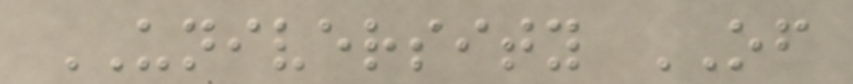UNIVERSITY OF
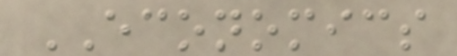ECONOMICS
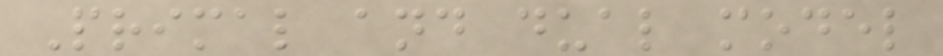Primal and dual model
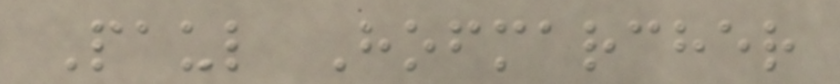Paul Hofmarcher
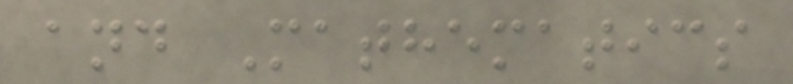and Mathematics
